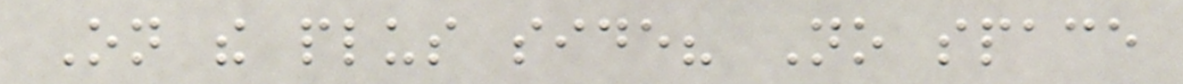On the plus side? No space
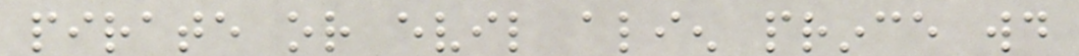pirate or evil alien prince would
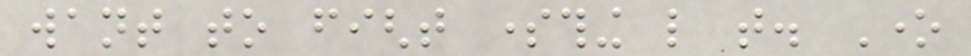want to fight something like that. One
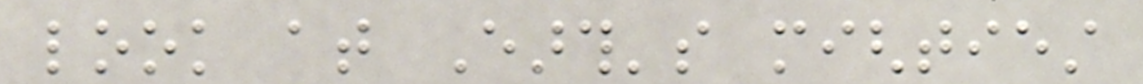look at Earth's mightiest
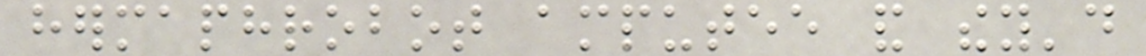hermaphrobot amputee and they'd
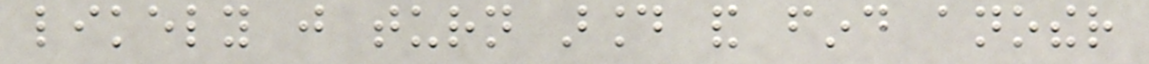likely just turn around and find another
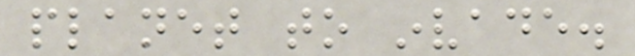planet to invade.
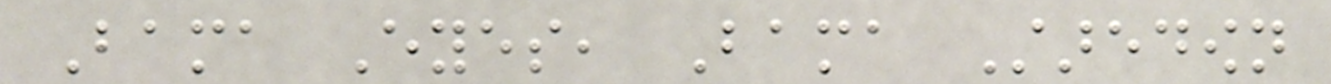Bama Eyes, Bama Staredown
